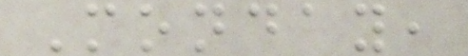Monday,
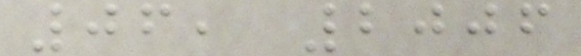06, 2006
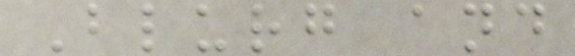Blurg and
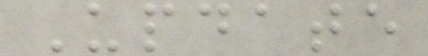Update
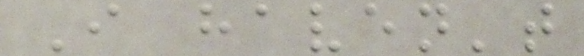I haven't
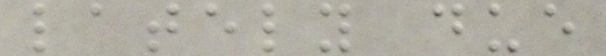lately due
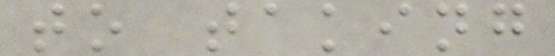to taking
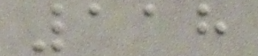118
